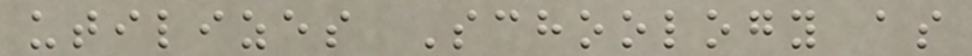utilizes Schoology as
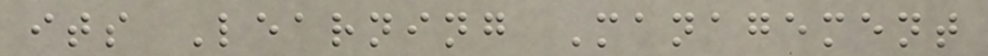its Learning Management
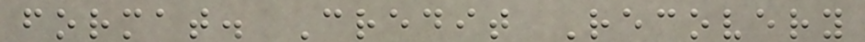format. Credit Recovery
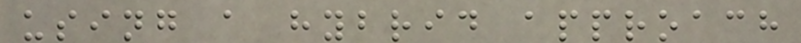using a hybrid approach
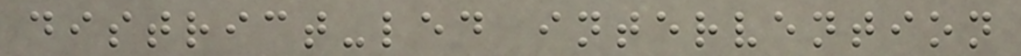district-led intervention
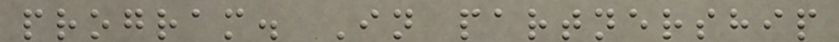program. In partnership
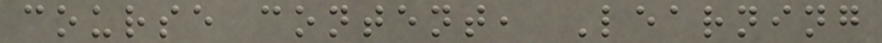course content, Learning
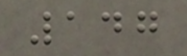147
